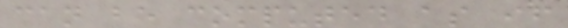can be computed as if
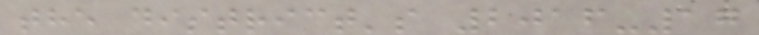the district's 2016-17
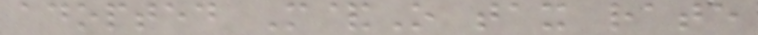adopted M&O tax rate
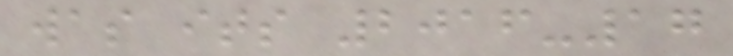was its 2016-17
